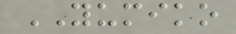YUMIKO
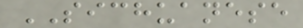SICHUANESE
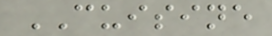CUISINE
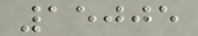15005
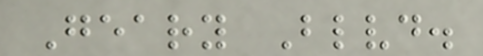Geary Blvd.
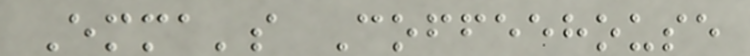Emma's Coffeehouse
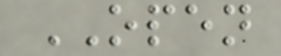OPEN
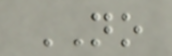NO
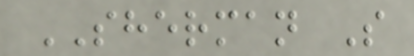SHERMAN S
